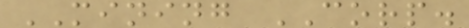MINING CORP.
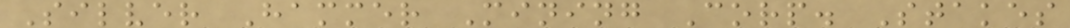Silver Hammer Mining Corp. Stakes
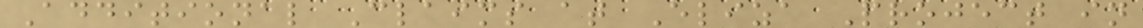Additional Claims at Eliza Project in
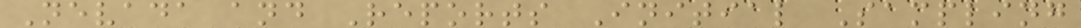Nevada and Reports Initial Sampling
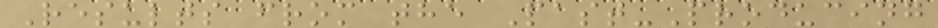Results from the Past-Producing
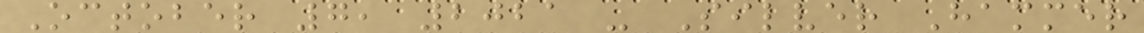October 7, 2021 - Silver Hammer
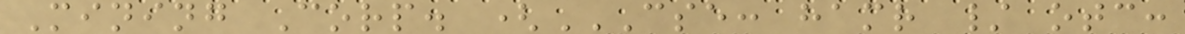Mining Corp. (CSE: HAMR / OTC:
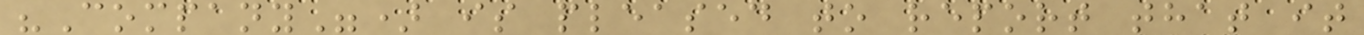"Company") is pleased to report that it
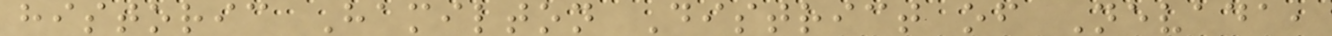historic Hamilton District of Nevada,
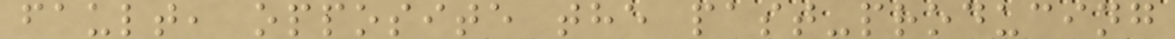fault, opposite the past-producing
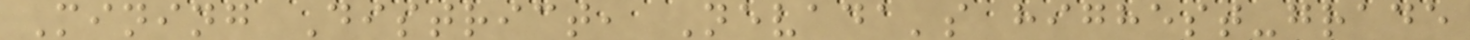Mining District, Nevada's highest-grade
